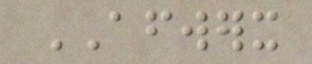AFWERX
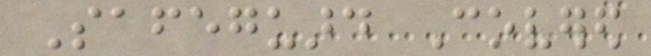Safeguard Covered
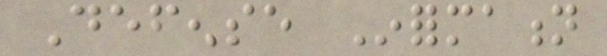Defense Information
